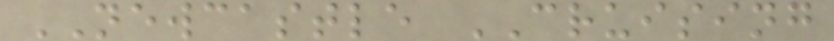NEWCASTLE CRUISING
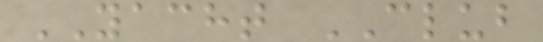YACHT CLUB
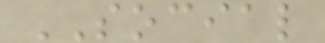SOCIAL
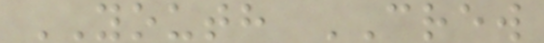YOUTH CREW
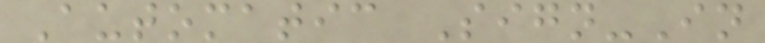Automatic Sign-In
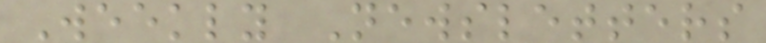Weekly Newsletters
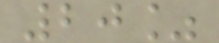20%
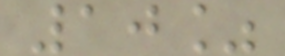10%
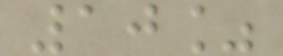10%
